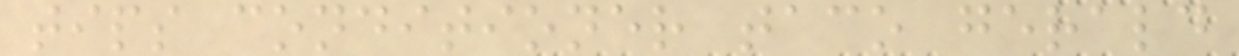tips conditioner taco gerald
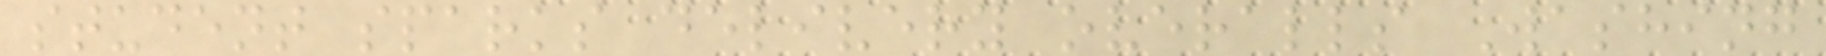student sparks delivery overalls Washing
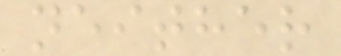neither
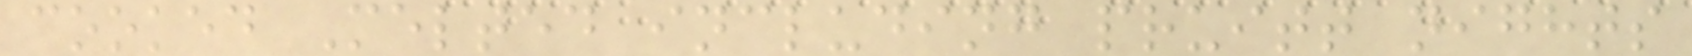cooked Melted including pruitt nights
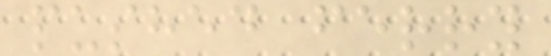pushed ferry
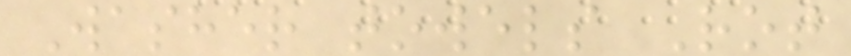Washer towels Rot
